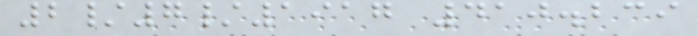2/7/1917 410.239
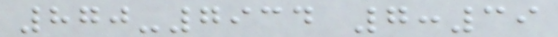870-7934 7:39
